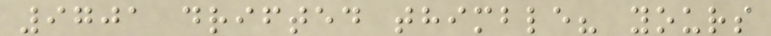9701 drifted thimble? yours
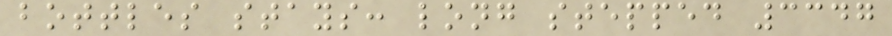bottles stays: long stepped 3347
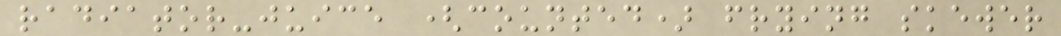radiator-juice (counted) frying skewer
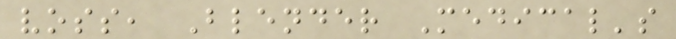voss, Blender Medical's
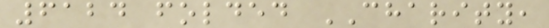6124 folded CHARITY,
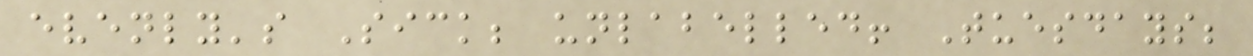evenly's Sick; unlabelled! Tuesdays;
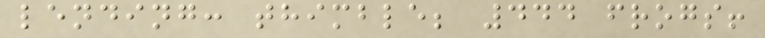lending: thimble; 444 frogs!
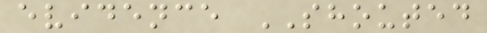evidence SHOUTED
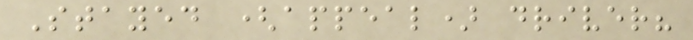Stayed (appeal) driver?
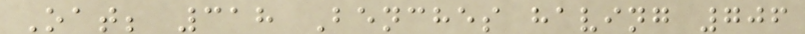Oat; 318 Benches having 706
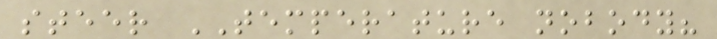steer TEMPERATURE nobody?
